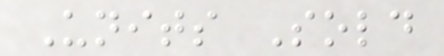Units Sold
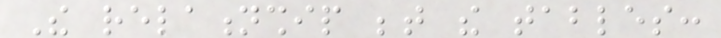The relationship between the tables:
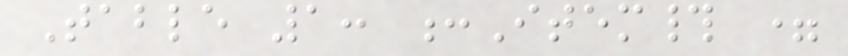Table 1: :Item# =
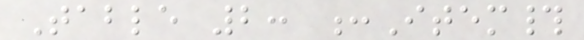Table 2: :Item#
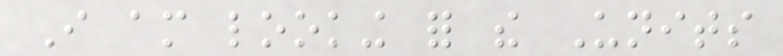I am looking for the Units
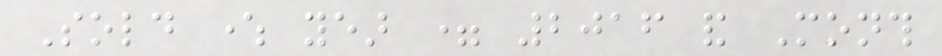Sold where year = 2016 and Month
